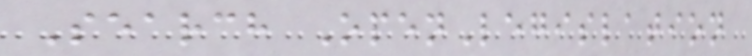Search OpenLegislation
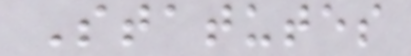Statutes
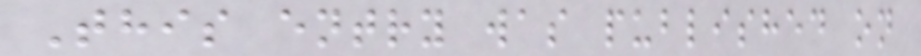This entry was published on
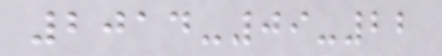2014-09-22
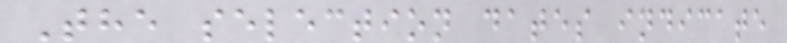The selection dates indicate
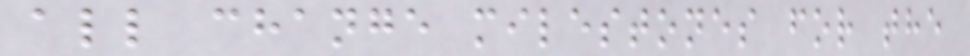all change milestones for the
